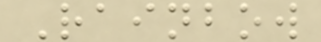Rainbow
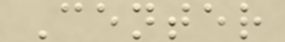Center
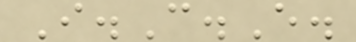I.C.E.
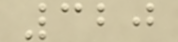320
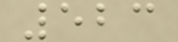523
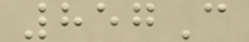857C
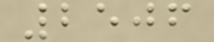2506
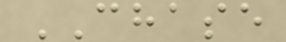CHASE
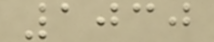1030
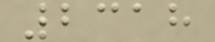2318
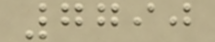7790
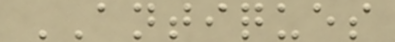ANTIQUES
